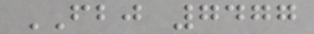FBJ 7477
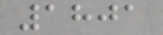1801
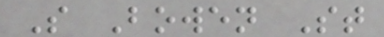S Bowen St
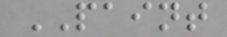PAINT
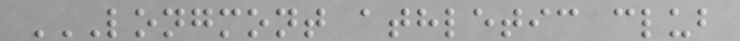LONGMONT ATHLETIC CLUB
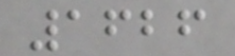1626
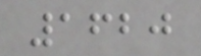1620
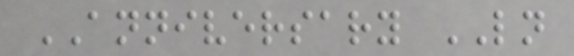ANNIVERSARY LN
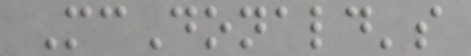McDonald's
